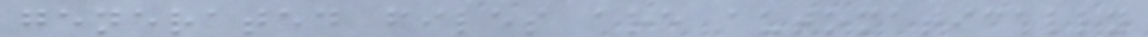generated files are automatically
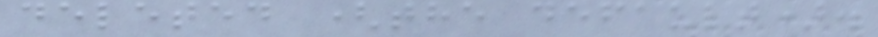deleted (the default).
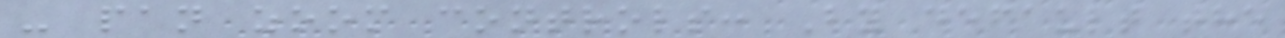- pan zoom controls: By default the
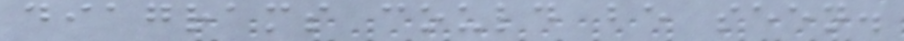diagrams could be seen.
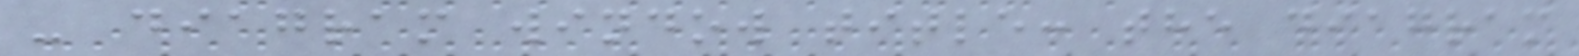- diagram window title: the diagram
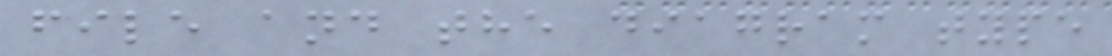file and the diagram type
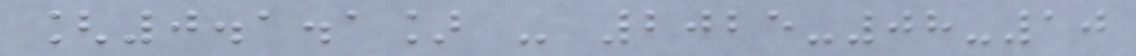[0.1.1] - 2025-08-10
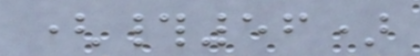(#56)
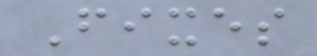Fixes
